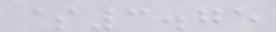$3.75
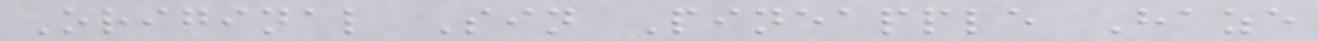Original Sin Pineapple Haze
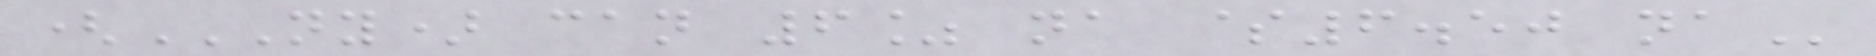(NY) CAN 6% NA $6.50 NA
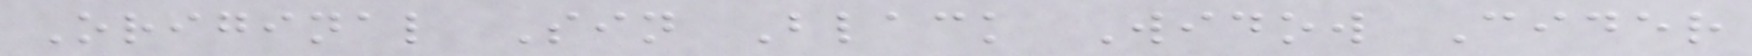Original Sin Black Widow Cider
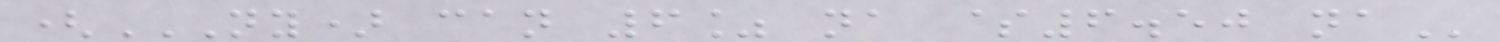(NY) CAN 6% NA $6.50 NA
